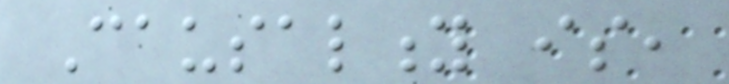Causality is,
